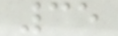35
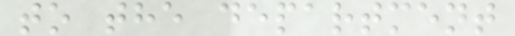to the department
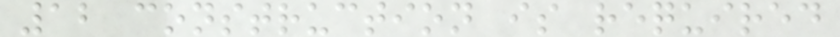12 construction is required
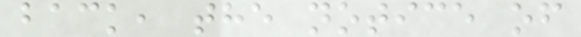back, the notice of
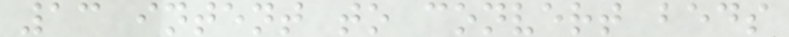13 intent to convert beds
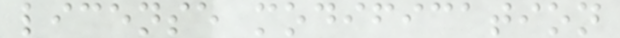license modification
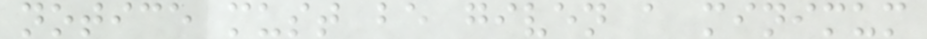notice must be given a minimum
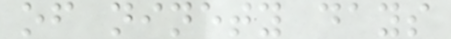of ninety days
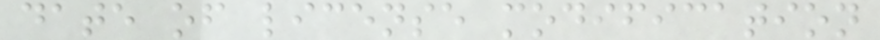date of license modification
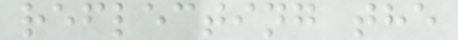reflecting the
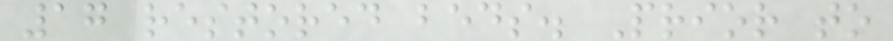17 restored beds. Prior to
